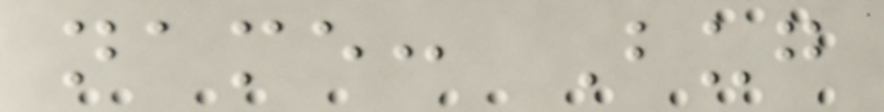name: Bug
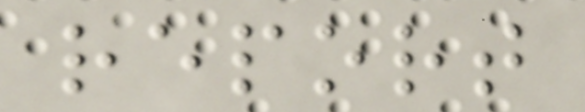report
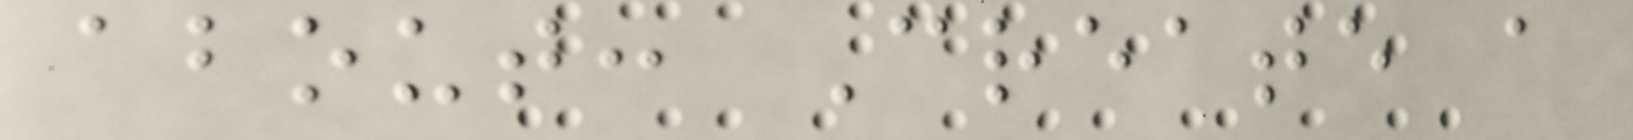about: Create a
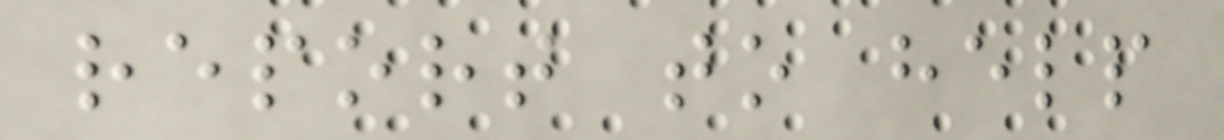report to help
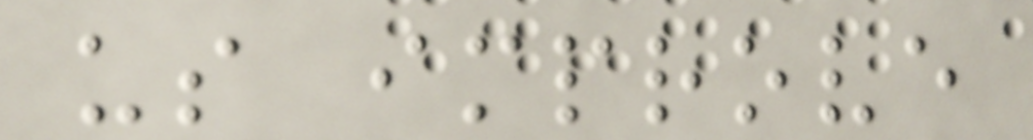us improve
